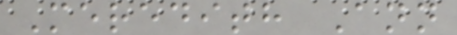Meredith Ann
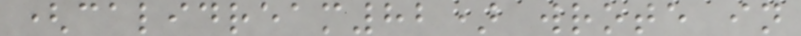(calidream82) wrote in
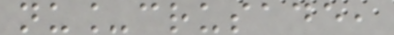nu_crusade,
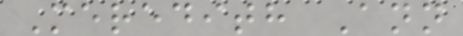Meredith Ann
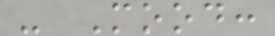- Mood:
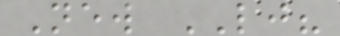New LJ?
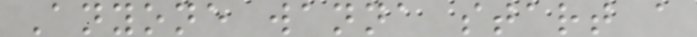Anyone wanna start a
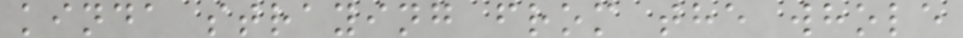kinda straying from the whole
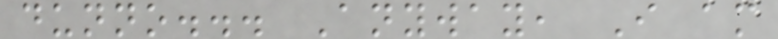dunno... Anyway, I am
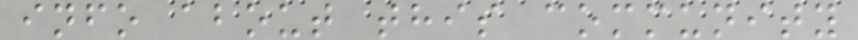info about this community
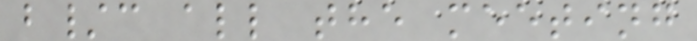b/c all the meeting
